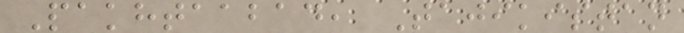Pakhtaabad, Tajikistan
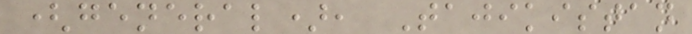(general), Tajikistan
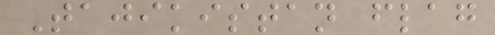Tajikistan flag
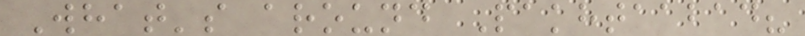What's around Pakhtaabad?
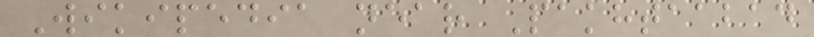Wikipedia near Pakhtaabad
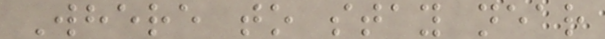Where to stay near
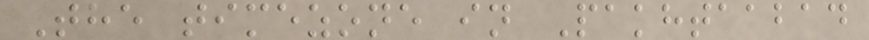The timezone in Pakhtaabad
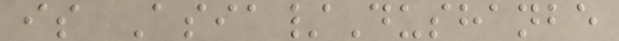is Asia/Dushanbe
